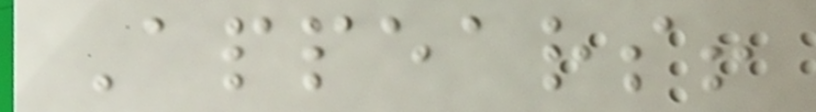Appears!
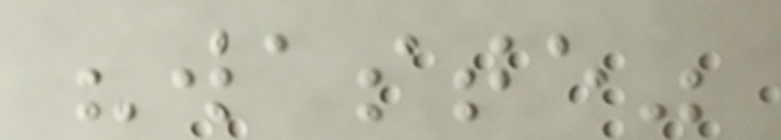"waste"
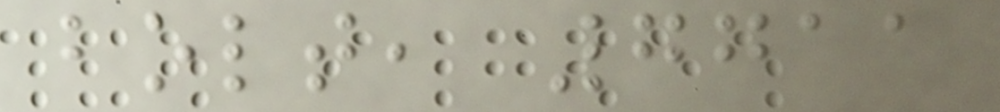bolt, 7711
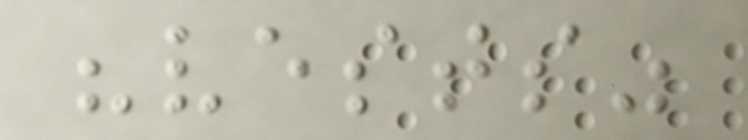"vests"
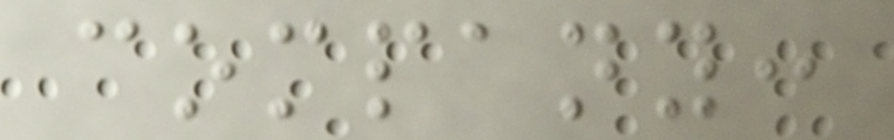company:
